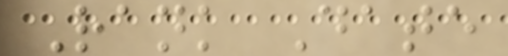Rank Date
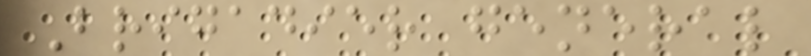Brigadier general
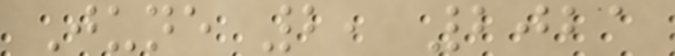June 2, 2021
